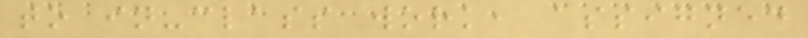to in-class work, assigned
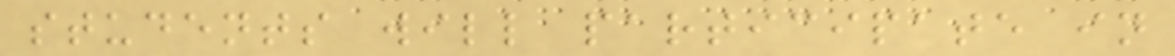students will participate in
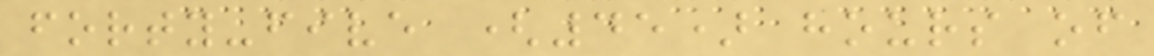forty-five (45) hours of
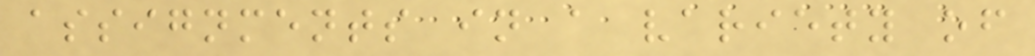assignments in a variety of
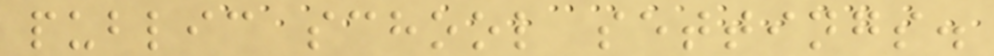public school settings.
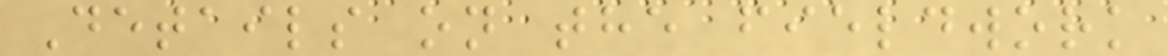Details on the fieldwork
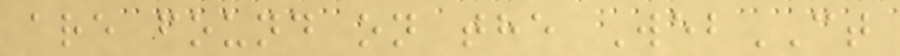are found on the WebCT
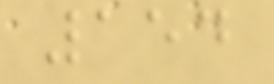154
